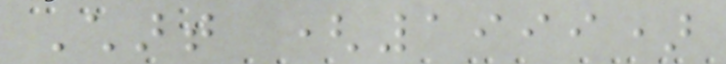Chart (1999)
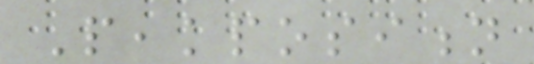Peakposition
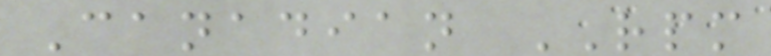Canadian RPM
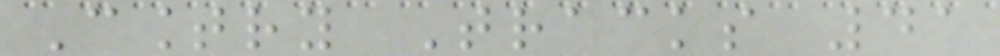Country Tracks 41
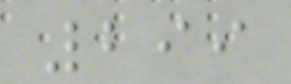299
